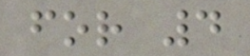for 4
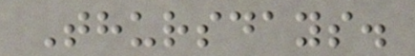Thursdays.
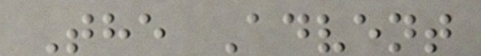The Advent
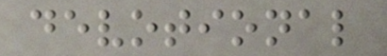devotional
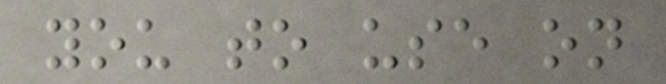you to use on
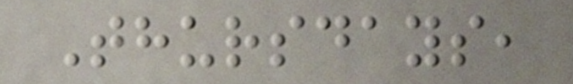Thursdays,
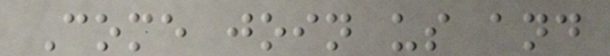Come join us and
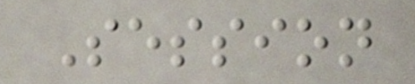Session
